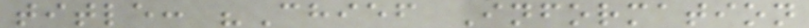title: "Chief Information
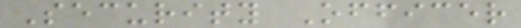Security Officer
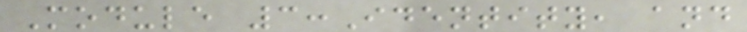Module 3:Identity, and
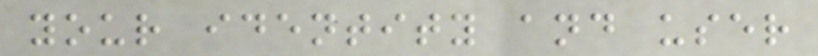your identity and user
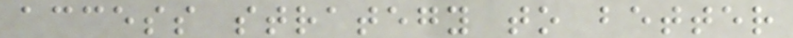access strategy to better
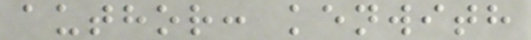author: kenwith
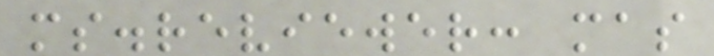ms.reviewer: mas
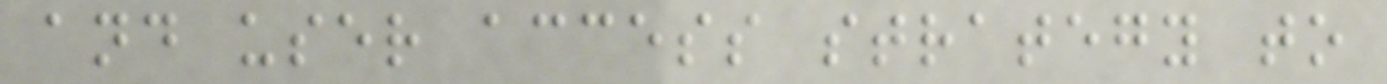and user access strategy to
